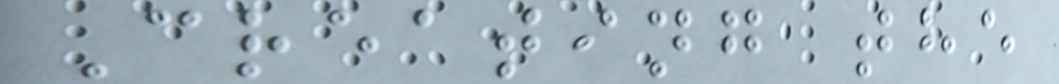Creating the
